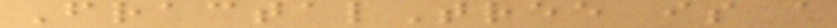FractalTree is a
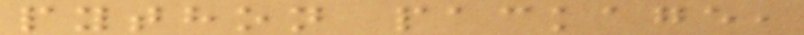python package,
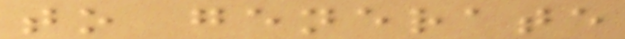to generate
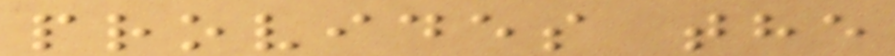provides the
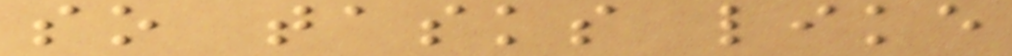so tasks like
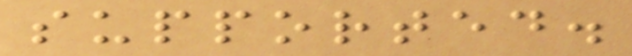supported.
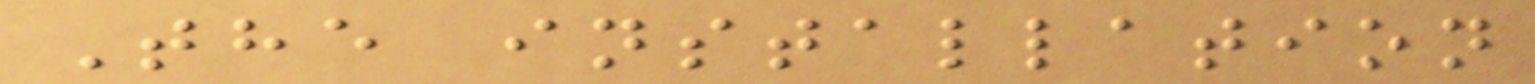The installation
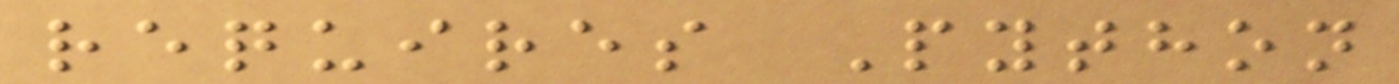requires Python
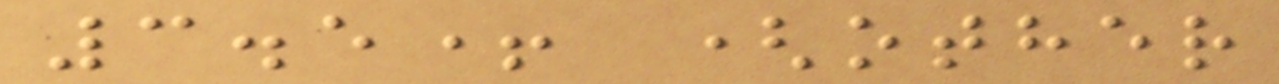3.5+ (other
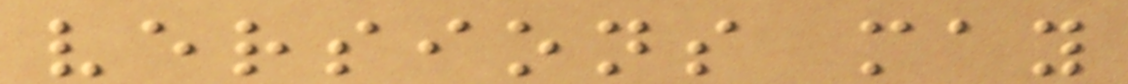versions may
